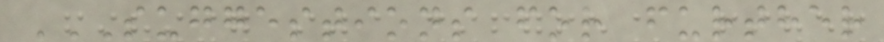SUGGESTIONS FOR FURTHER
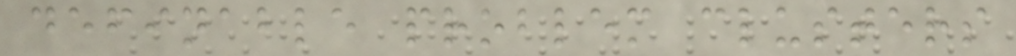definable problem clusters
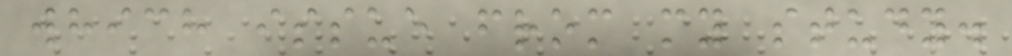which issue from my study.
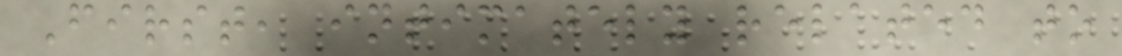First, intimately related to
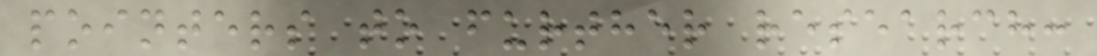pointers to further research:
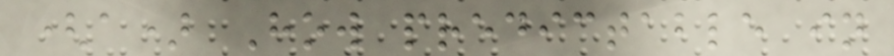(a) How predictable in
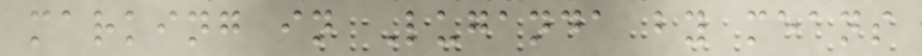marking in Luganda by means
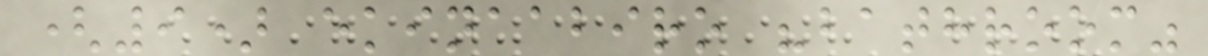(9) ekinaabiro "bathroom"
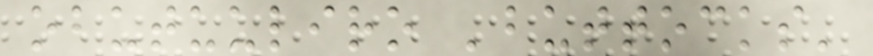obutuuliro 'buttocks'
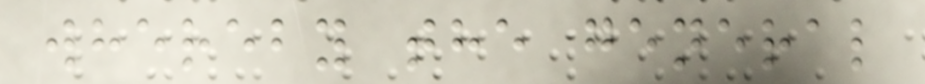whereby the general
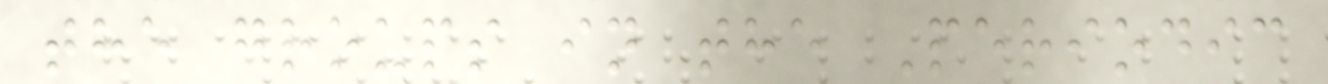the groups in the Periodic
